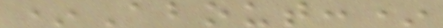*About:*
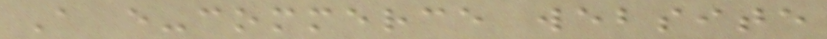A e-commerce website
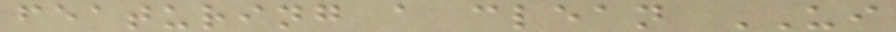featuring a clean UI
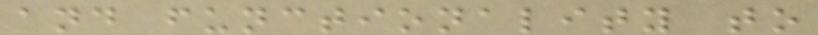and functionality to
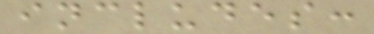includes:
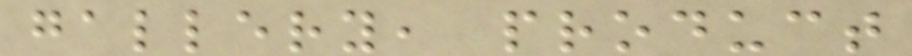gallery, product
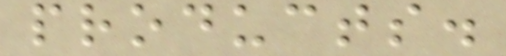products.
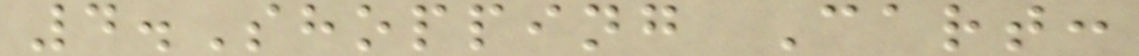4.Shopping Cart:
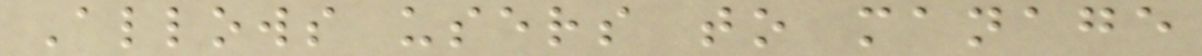Allows users to manage
